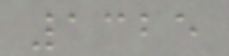1325
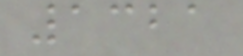1321
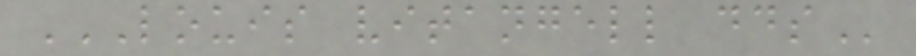LOUIS VITANGELL DDS
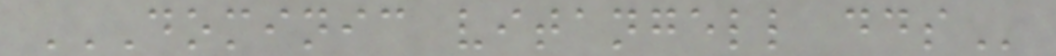DOMINIC VITANGELL DDS
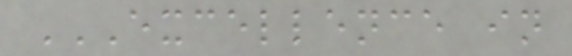EXCELLENCE IN
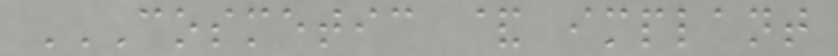COSMETIC & IMPLANT
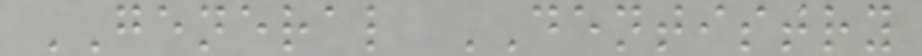GENERAL DENTISTRY
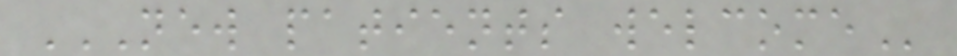NEW PATIENTS WELCOME
